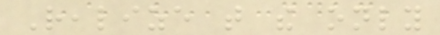Realize that the only
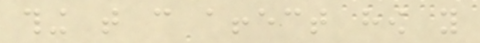thing that can affect how you
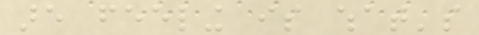are feeling is what's
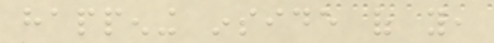happening inside of you,
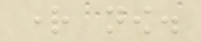right now.
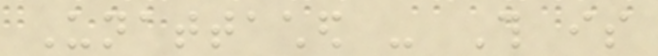Unattached - This is
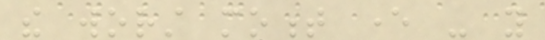the worst moment ever - you
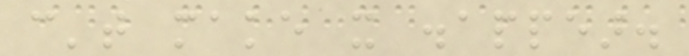can't make it disappear.
